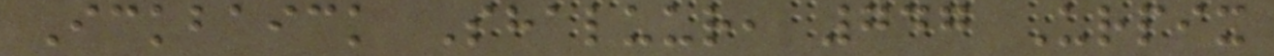Ickbaick Shaluur, 747 Urpix
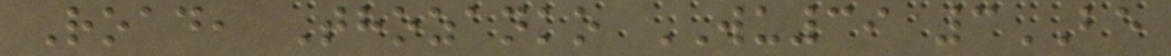Road, Thozanko WU39 3BE
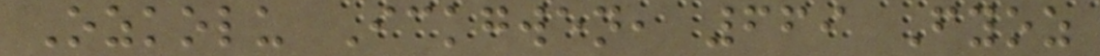Ozkolu Ickgwen, 669 Fyoz
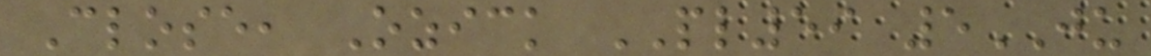Close, Ozick PL59 5JU
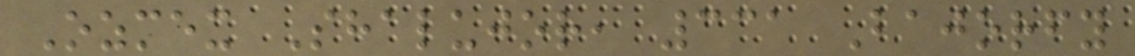Ozmex Shalujor, 331 Bajorfy
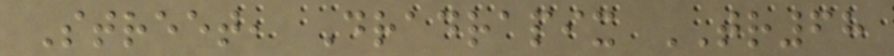Street, Dradrapix TR68
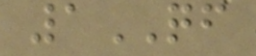1QF
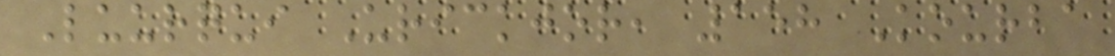Luurqui Urickjor, 158 Kourba
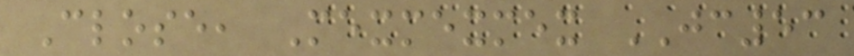Close, Mexmexmex JC53
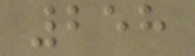258
